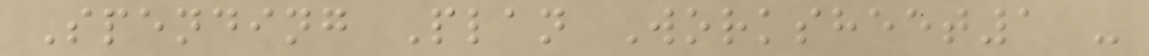Spending Plan Worksheet1 -
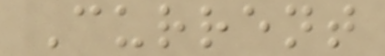Current
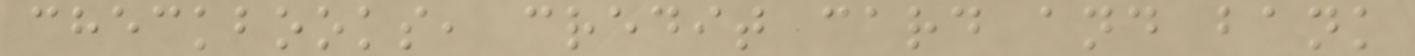checkbooks, credit card and bank
